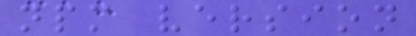npm version
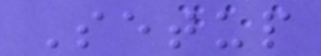Setup
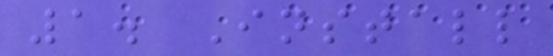1. Install
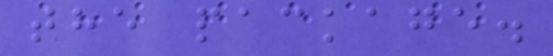the package.
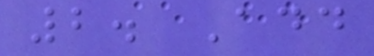2. Add
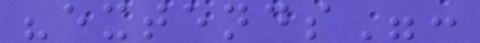"extends":
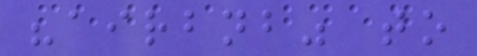"airbnb" to
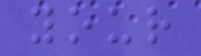your
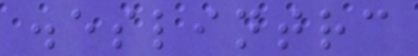.eslintrc
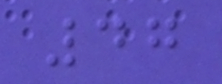47
